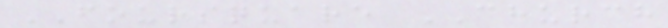FOURSQUARE CHURCH
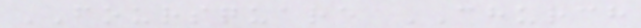FOURSQUARE CHURCH
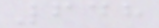648
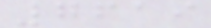7619
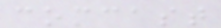comcast
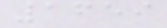1659
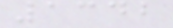1342
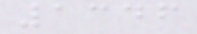1346
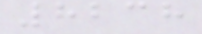8238
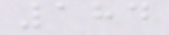184
